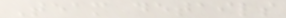Team details
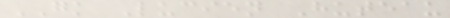GK Lucien Huteau
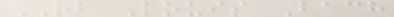RB Louis Bach
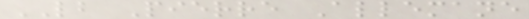LB Pierre Allemane
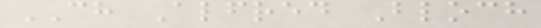CH Alfred Bloch
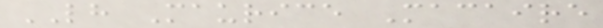LH Maurice Macaire
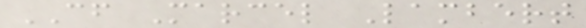CF Marcel Lambert
